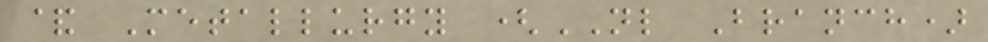& Metallurgy (NL Branch)
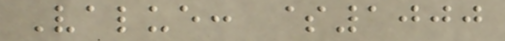Value: $1000
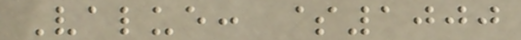Value: $1000
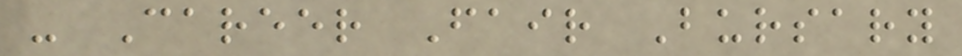- Career Fair Bursary
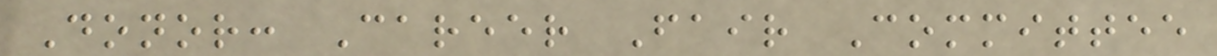Donor: Career Fair Committee
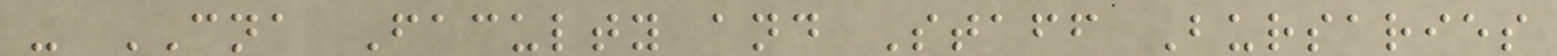- CNA Faculty and Staff Bursaries
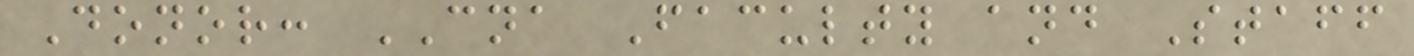Donor: CNA Faculty and Staff
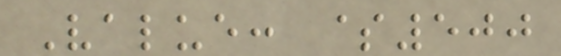Value: $500
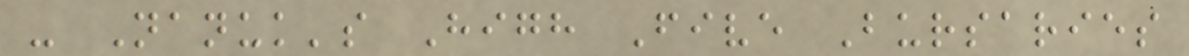- Nanuk's High Five Bursaries
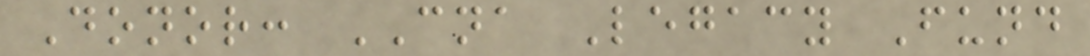Donor: CNA Legacy Fund
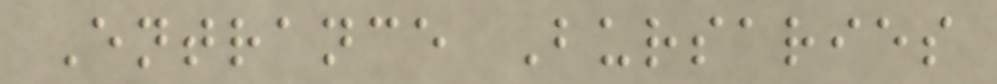Entrance Bursaries
